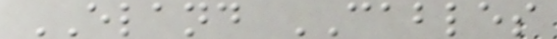ELAND CABLES
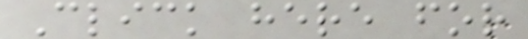Click here for
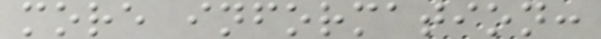more information:
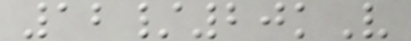12/20kV
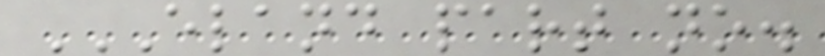ELAND PART NO.
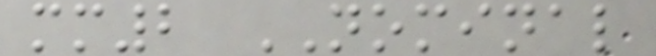mm2 NOMINAL
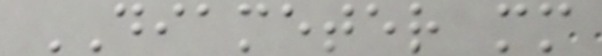DIAMETER mm
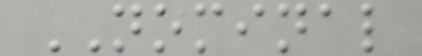NOMINAL
